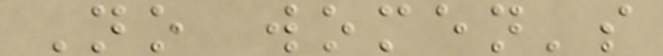No women's
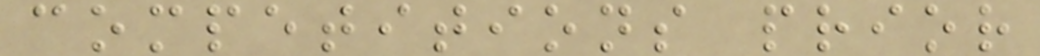competitions prior
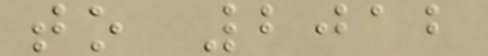to 2012
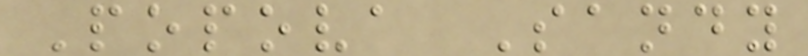Popova Sandy
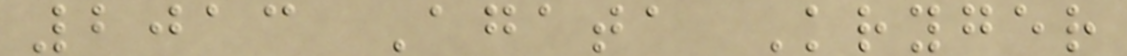2013 Agata Kryger
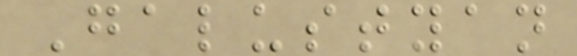Galustyan
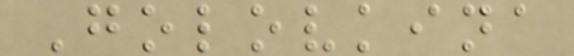Golovkina
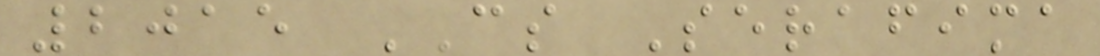2015 CS Serafima
